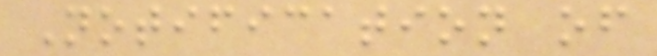Notification of
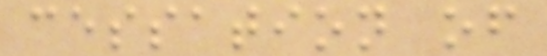cessation of
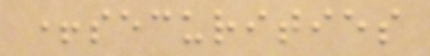+securities
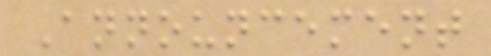Announcement
